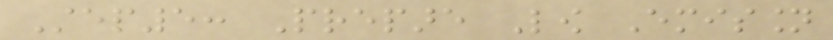Step5: Prepare Low Emission
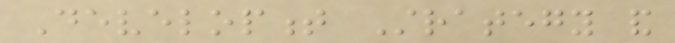Development Strategy and
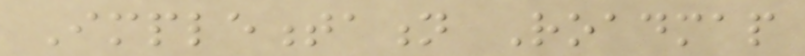Implementation Roadmap
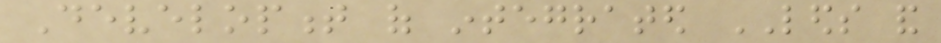Development of integrated LEDS and
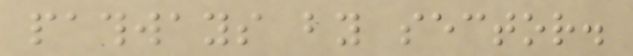pathways by sector.
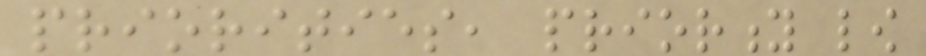priorities, priority low
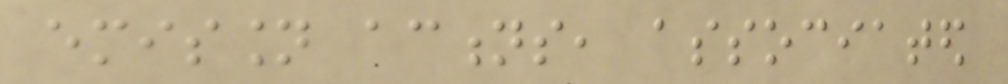emission actions, associated
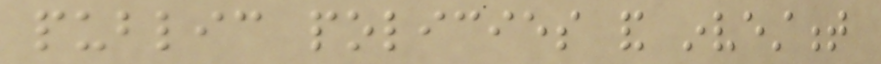public policies and investment
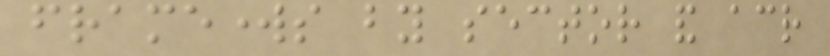frameworks by sector and across
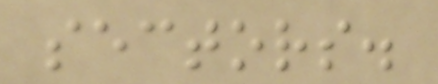sectors.
